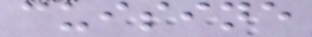cuisine
